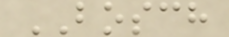BOSCH
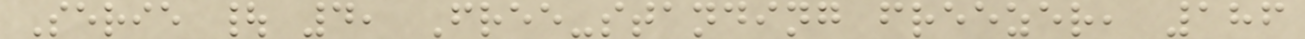Serie | 4, Free-standing freezer, 186
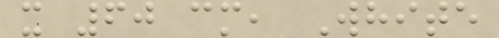x 60 cm, White
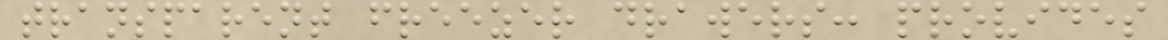transparent freezer drawers: provides
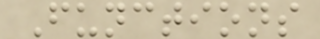Functions
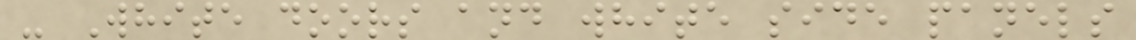- White doors and white side panels
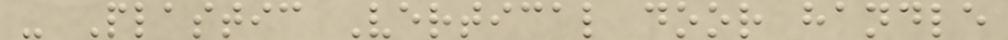- Plastic Vertical door handle
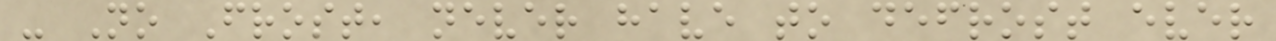- No Frost, never have to defrost ever
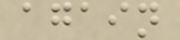again
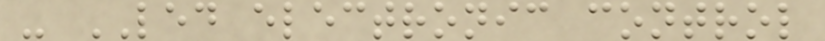- LED electronic control
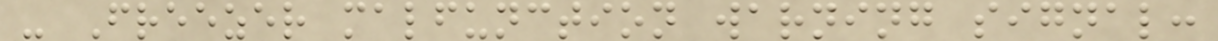- Freezer malfunction warning signal:
